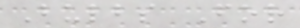Bulbs For
